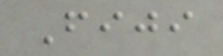Fiji
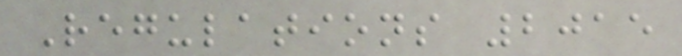Regulations 2015
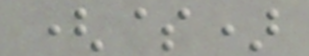($)
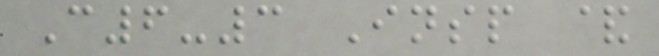C6-3 Insp &
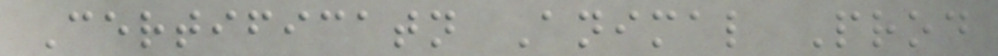Certificatn Animal Prod
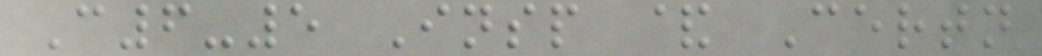C6-5 Insp & Certn
